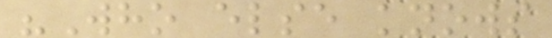"Who else knows
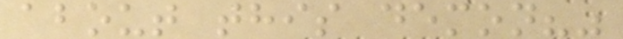about this demon?"
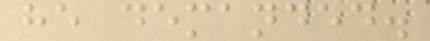he demanded.
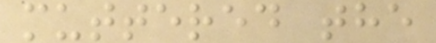muttered the
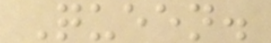Queen.
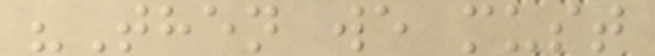"Then we must
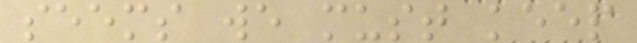seems we must keep
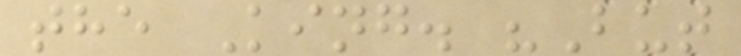the King. "But
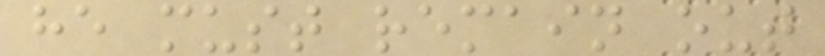he must remain out
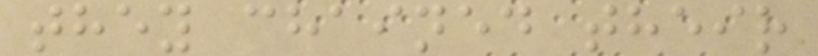they chained their
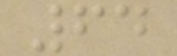64
